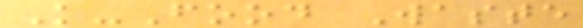K-Food Waste
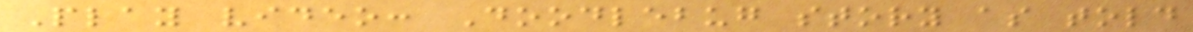Play video: Doodlebug story as told
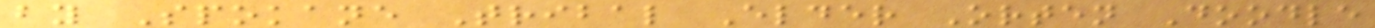by Spokane Tribal Elder Orten Doodle
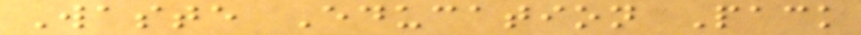Waste Education Pack
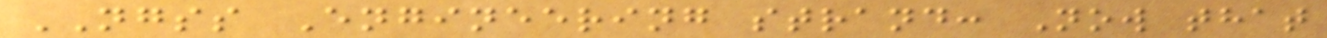NGSS Engineering strand: Now that
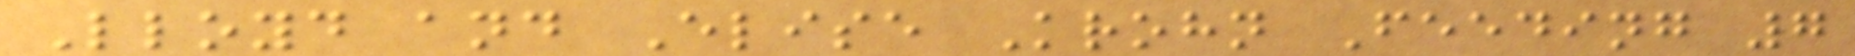Lloyd and Elise Krohn Feeding 7
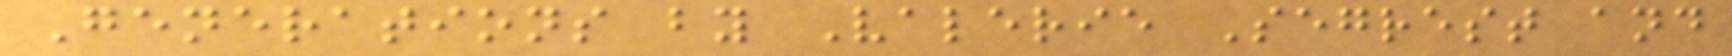Generations by Valerie Segrest and
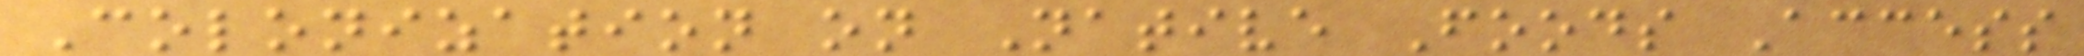Colonization on Native Foods Access
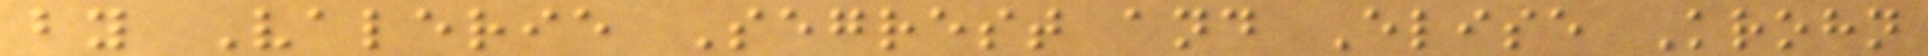by Valerie Segrest and Elise Krohn
